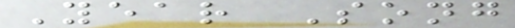Year Song
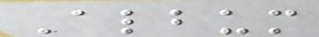Album
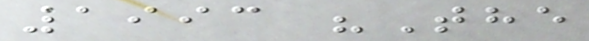1993 "The
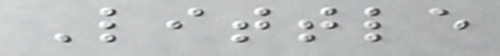Little
